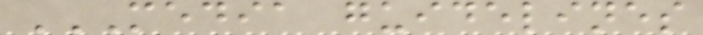MEDIA GUIDELINES
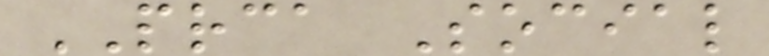PRCA Social
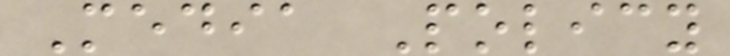Media Policy
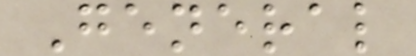General
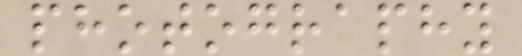photography
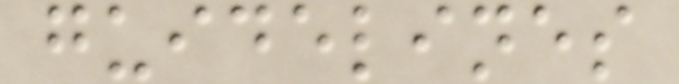guidelines
